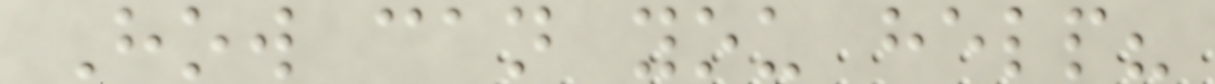How can you help?
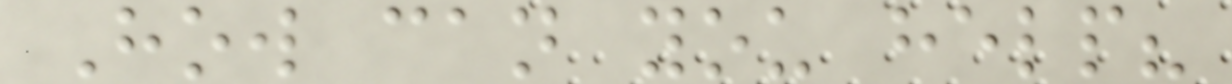How can you help?
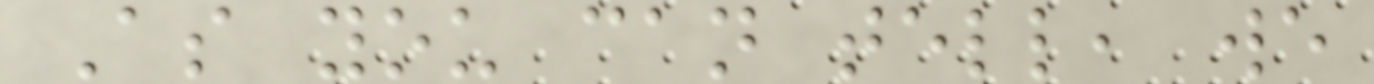As you can tell, we
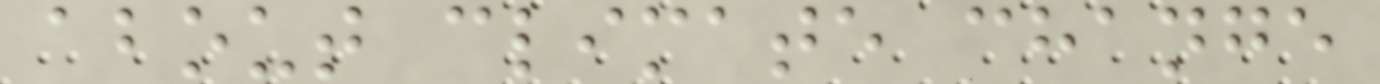about climate change
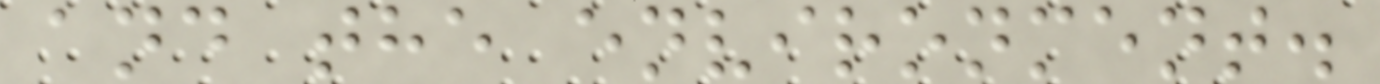and the environment.
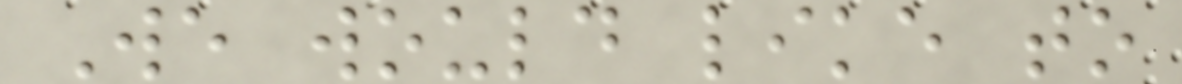We would like to
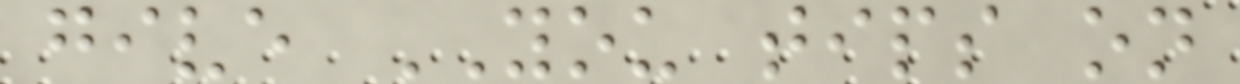give YOU tips on
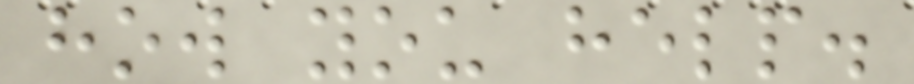how you help.
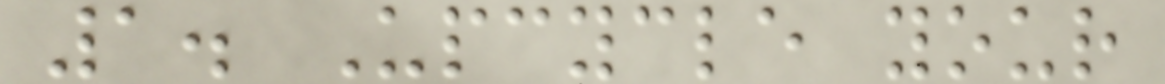1. Upcycle your
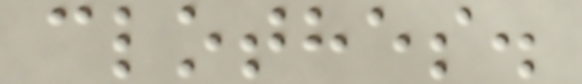clothes.
